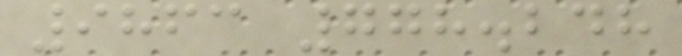9863 778.248
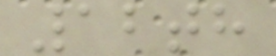12th
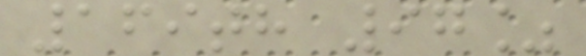169th 97%
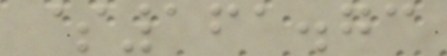$161.73
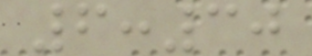6:30
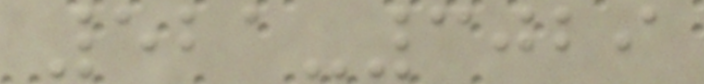521-3029
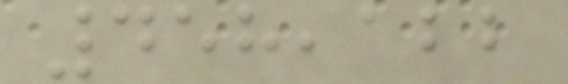458,122
